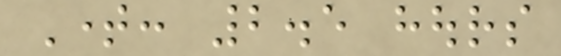Time: 2.5 hours
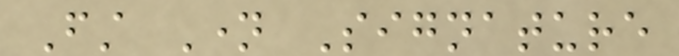First Name Signature
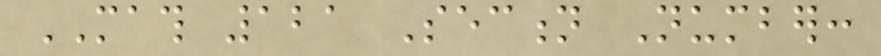MATH 121 Section Number:
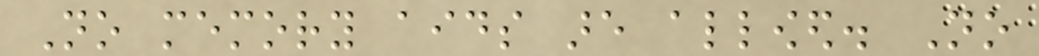No memory aids are allowed. No
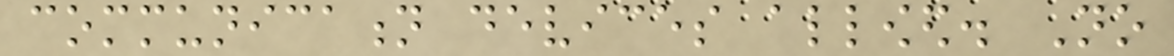communication devices allowed. No
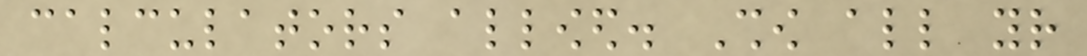calculators allowed. Show all your
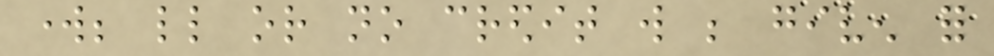work; little or no credit will be given for
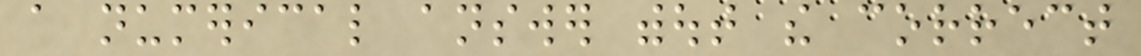a numerical answer without the correct
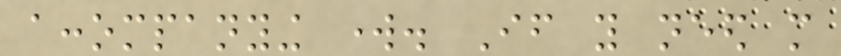accompanying work. If you need more
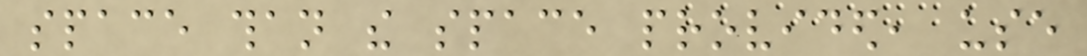space than the space provided, use
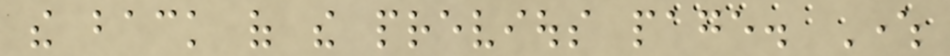the back of the previous page. Where
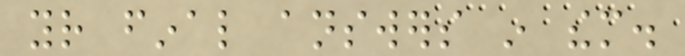your final answers in them.
